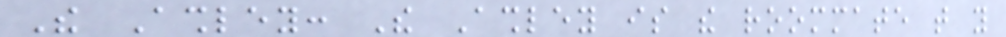The Ashley: The Ashley is the roommate that you
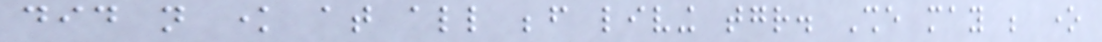did not know at all before living together. She may be one
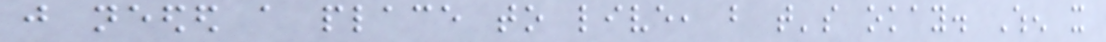just needed a place to live, but that's okay. When it
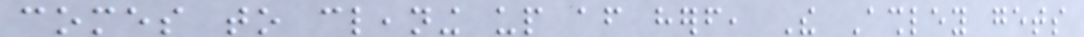comes to cleaning up after herself, The Ashley gets
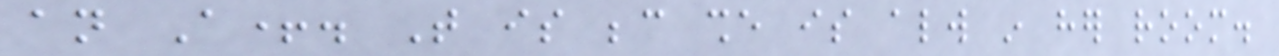an A+. That is because she is always in her room.
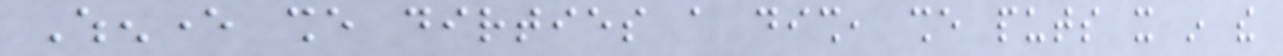Whenever she dirties a dish, she puts it in the
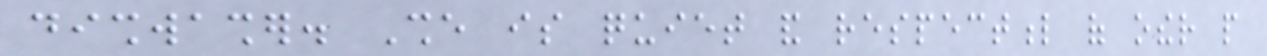dishwasher. She is quiet and respectful of other people
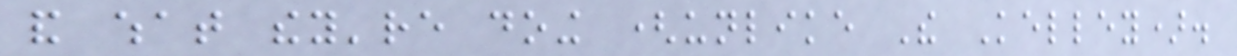and what they're doing (unlike The Kelley).
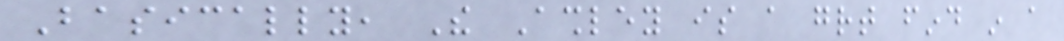Basically, The Ashley is a great find in a
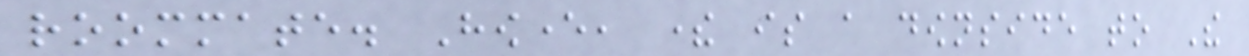roommate. However, there is a downside to The
